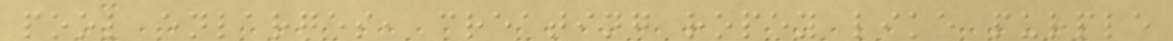pool enlarges, creating ropey like purple
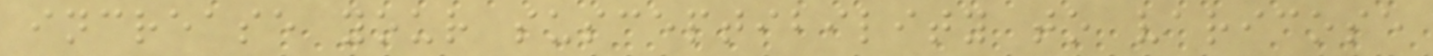increase your susceptibility to varicose
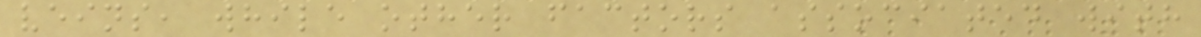veins, while other factors associated with
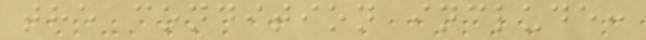the condition include:
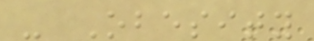- Obesity
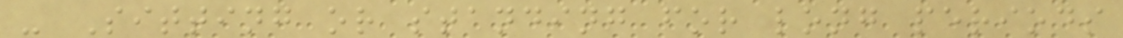- Sitting or standing for long periods
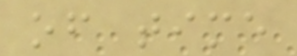of time
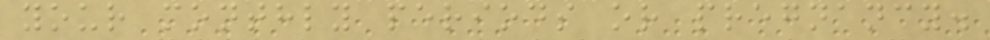your monthly periods or pregnancy.
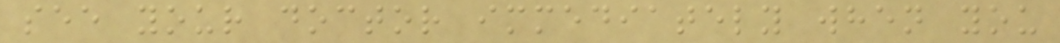see your doctor immediately when you
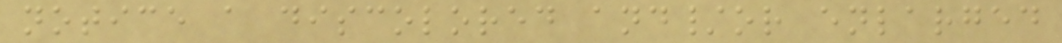notice a discolored and/or enlarged
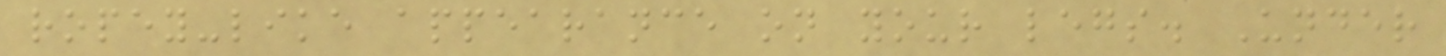ropey-like appearance on your legs. Under
